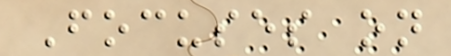Focuses on
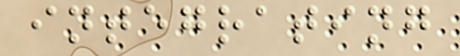integrating
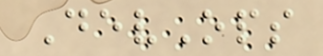DevOps
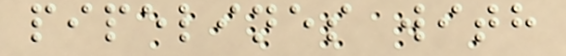pipelines with
